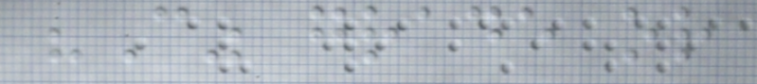"C" grade or
